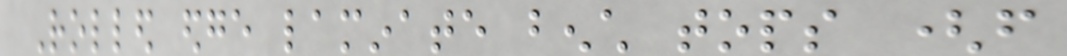Rolled edge laminate bench tops (from
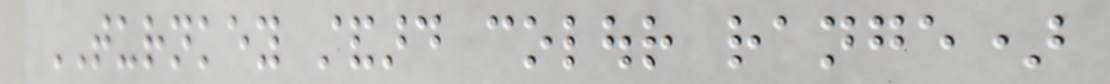TURNKEY standard colour range)
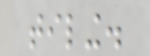tiling.
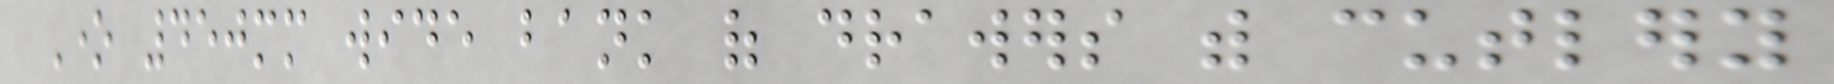One 450mm wide bank of drawers with cutlery
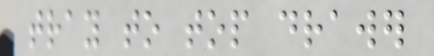tray to top drawer
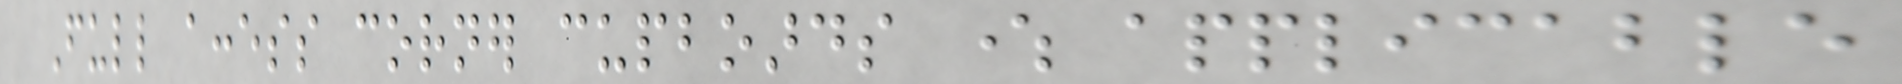Full access corner cupboards where applicable
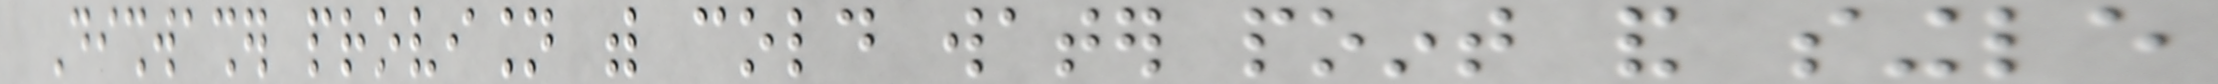Dishwasher provision with cold water point and single
